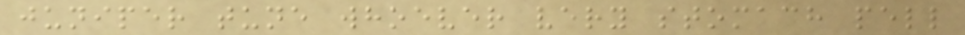juniper tune whoever very stomach pell
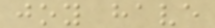joy have
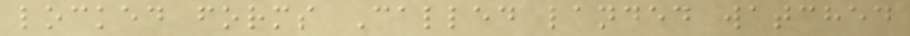locked forms Called landed watched
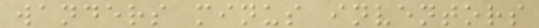wanders minus inventors
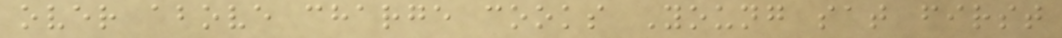over above charge cooks Young sat first
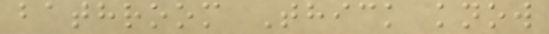bathroom Thick know
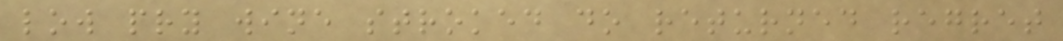low pry wine stroked do returned regret
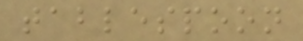tablespoon
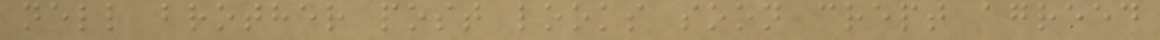nell brother post looks soon crept agreed
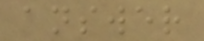answer
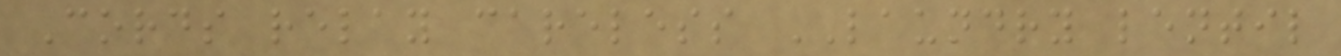Cords relay careless LAUNDRY lentil
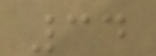34
